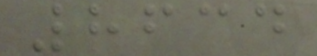8634
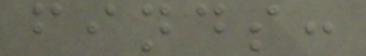finds:
